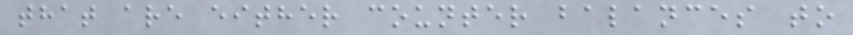that are either counter balances to
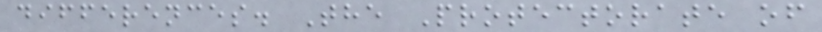differences. The Protectorate of
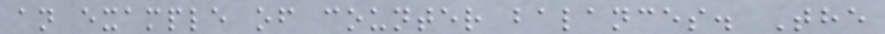an example of counter balances. The
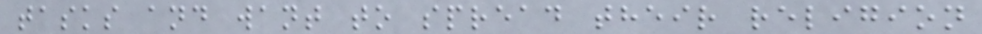tasks and want to spread their religion
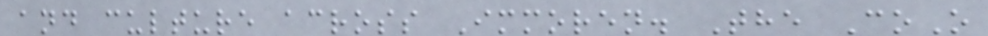and culture across Immoren. The CoO
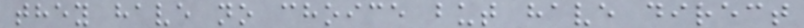they have no choice but have direct
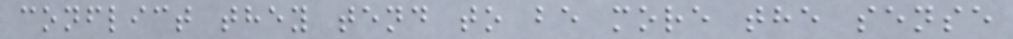conflict they tend to be more the sense
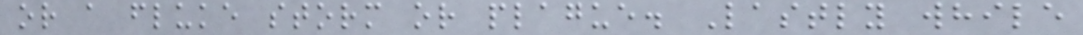or a fluke storm or plague. Lastly while
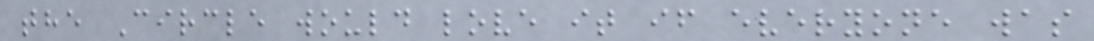the Circle would love it if everyone was
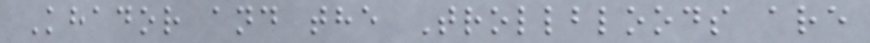Khador and the Trollbloods are
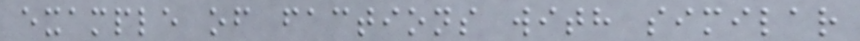example of factions with similar
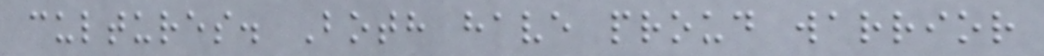cultures. Both have proud warrior
